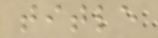title
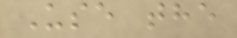Use the
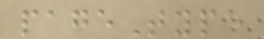pageType
